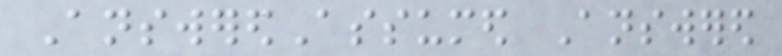AnsweredAssumed Answered
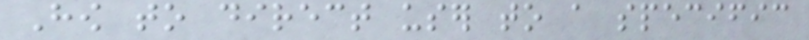How to direct user to a specific
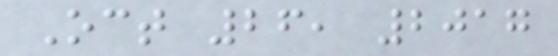Oct 26, 2017
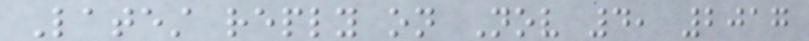Latest reply on Nov 4, 2017
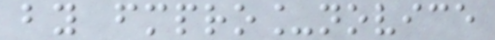by fmpro_novice
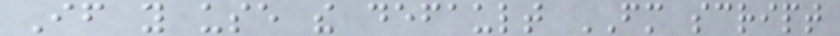If you use the default FM script
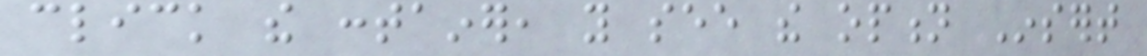click the container, you see the option Insert
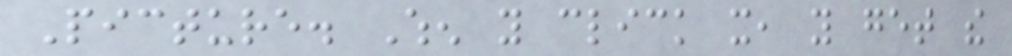Picture. When you click it, you get the
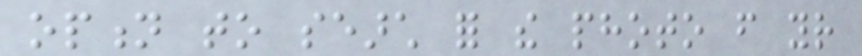option to search for the photo from your
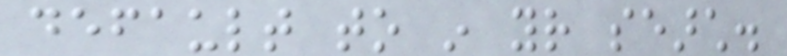default to in your search.
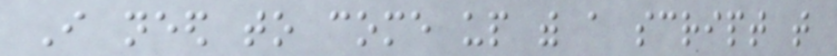I need to come up with a script that
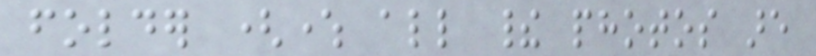folder (where all their photos are
